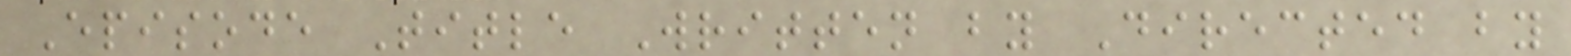Episode Title Written by Directed by
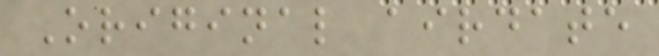Original airdate
